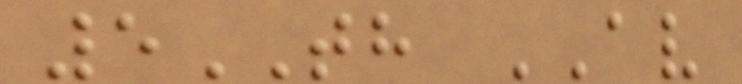5TH AV
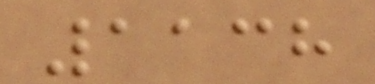1138
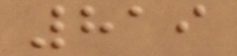819
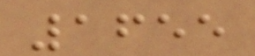1655
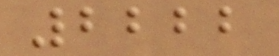2222
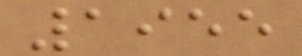1955
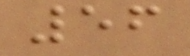56
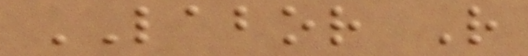LABOR R
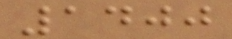1400
